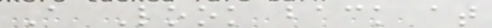A Look back at
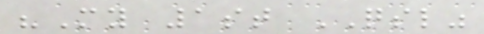"My 1st QSL"
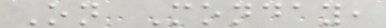On Monday,
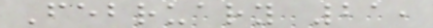February 21,
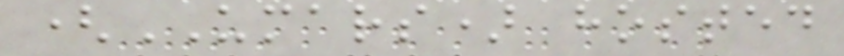(UMARS) hosted
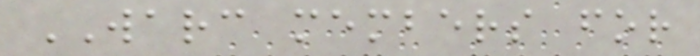WARC members for
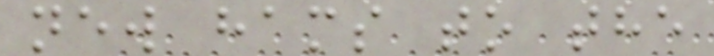new hams to the
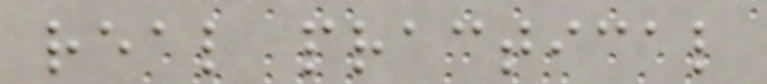real practical
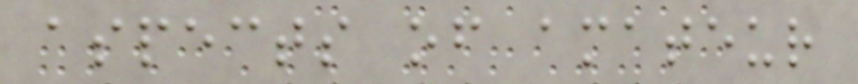aspects of amateur
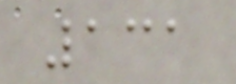131
